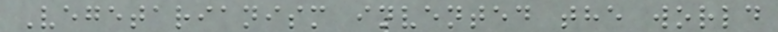Vegetarianism invented the world
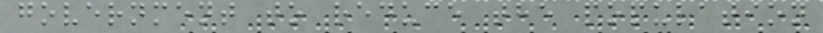government to reduce the population
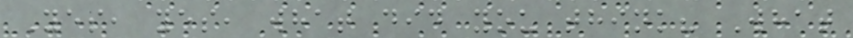Yes, yes, what did you think? What
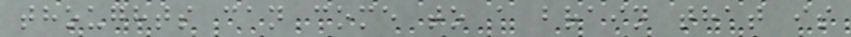thoughts can come to a brain that is
